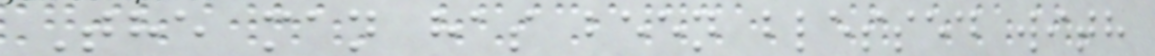The man has been blessed with
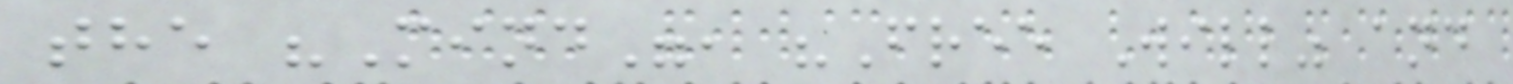the "Mind", "Free Will" and
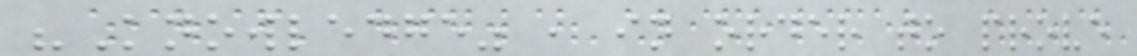"Knowledge" , in order to prove
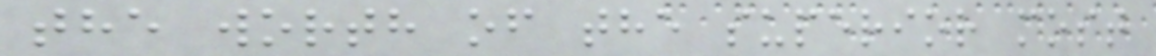the worth of the superior most
